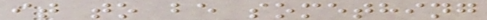it to be something
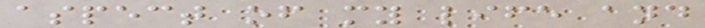aspect of my life and
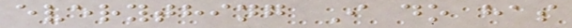everything I do has
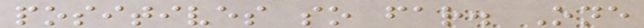positives so far. One
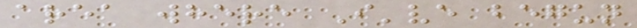area where I've begun
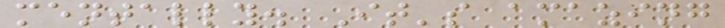mentally. It's amazing
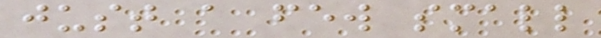just a few small
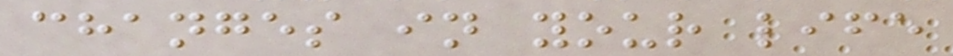changes in your life
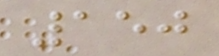150
